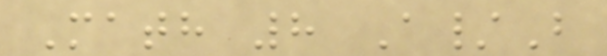Math 8 A/B
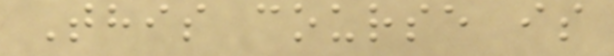This course is
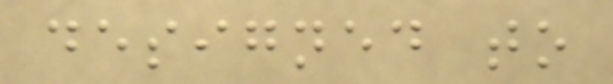designed to
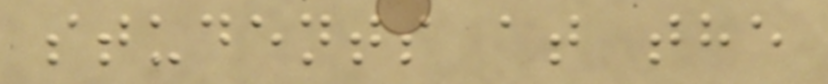students at the
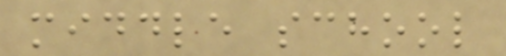middle school
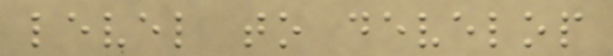level to develop
